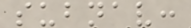subnav:
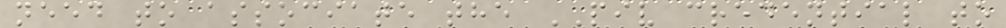need to associate the PIV credential to
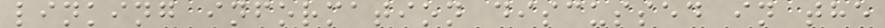linking information discussed in the
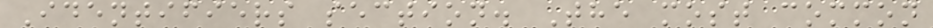Identifiers section. The most common
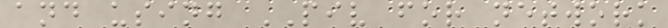and using PIV for network
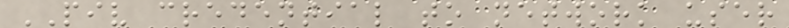PIV credential to network user
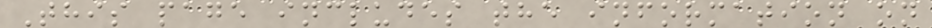This page includes the information on
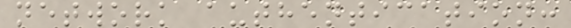network authentication:
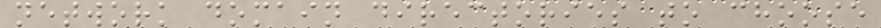network domain directories to choose
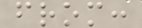from:
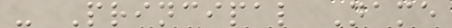- Principal Name
